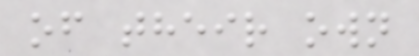of their own
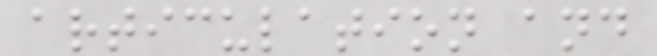articulation and
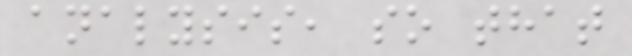analysis, so that
